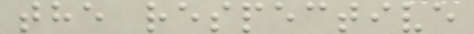the respective
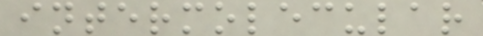intermolecular
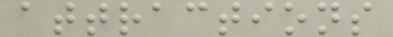attractions
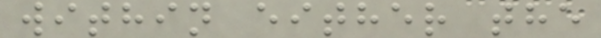within either the
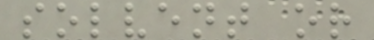solvent or
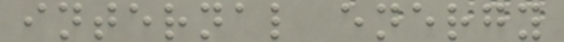internal energy
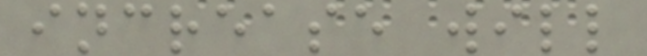increase will
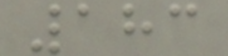183
